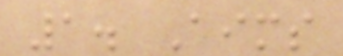1. Aims
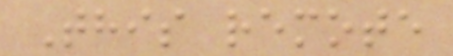This remote
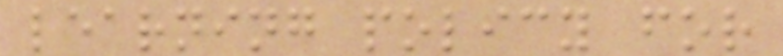learning policy for
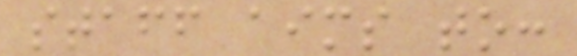staff aims to:
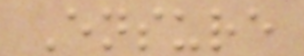Ensure
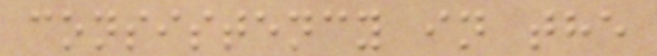consistency in the
